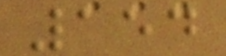154
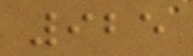925
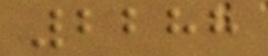2288
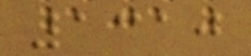1310
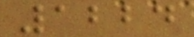1224
